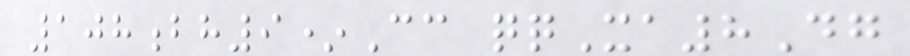108bh9*Cc qqXa8Dg
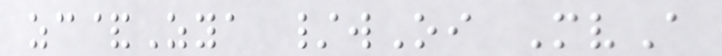zc&Zya /wOi MvA
